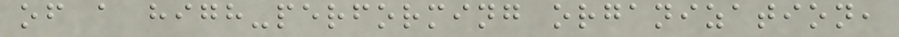of a high-performing organization,
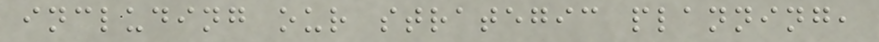including our strategic planning,
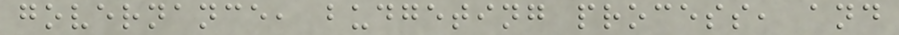governance, budgeting process, and
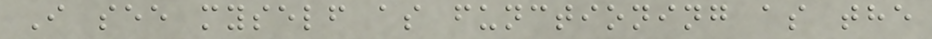I see myself as functioning as the
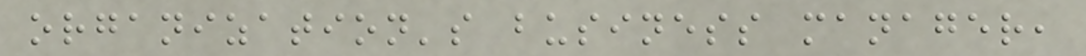organization's business manager,
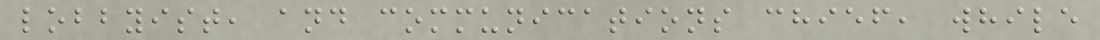lobbyist, and communications chief, while
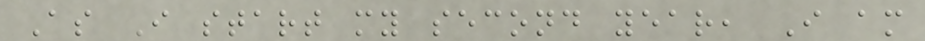As I start my second year, I am
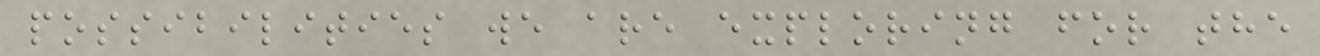possibilities we are exploring for the
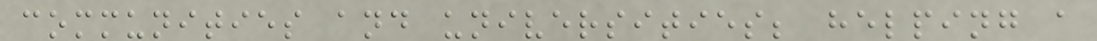communities and universities; helping a
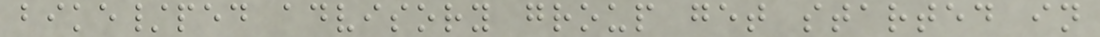bike/ped advisory group get started in
